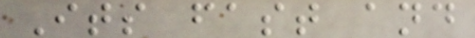Its fast and
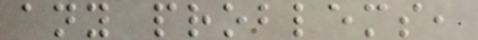any problems,
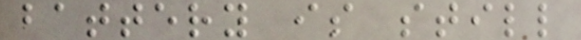battery is still
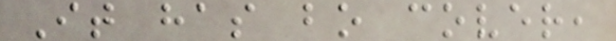It has bo cover,
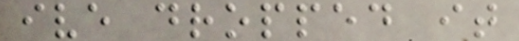ive dropped it
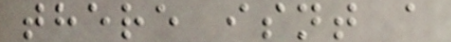there isnt a
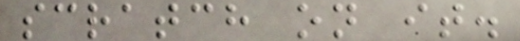scratch on it.
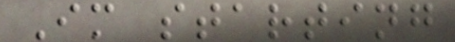Im starting
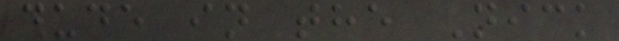dude in the Nick
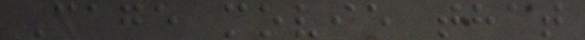Cage movie that
